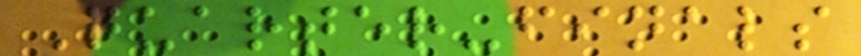Quarter-finals
